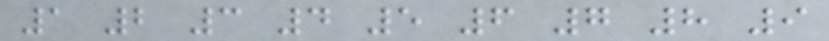1 2 3 4 5 6 7 8 9
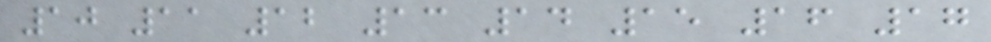10 11 12 13 14 15 16 17
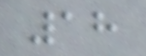18
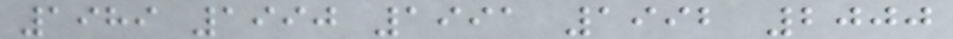1989 1990 1991 1992 2000
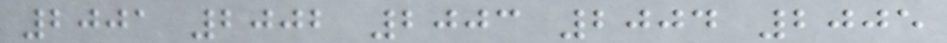2001 2002 2003 2004 2005
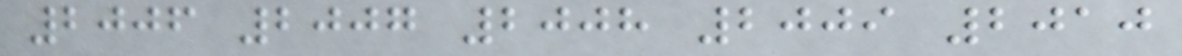2006 2007 2008 2009 2010
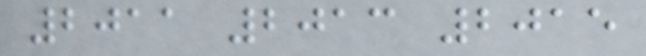2011 2013 2015
